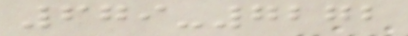679-7272
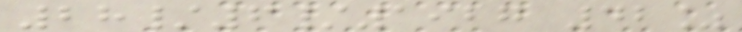28/6/1927 42%
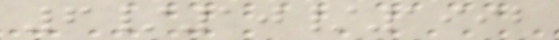6/10/1992
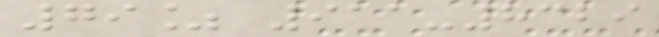79% 911-8329
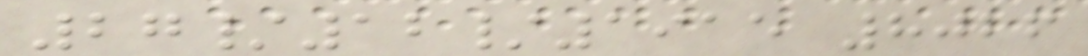27/12/1915 8026
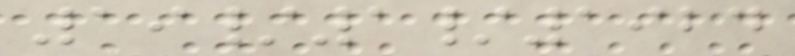19/1/1924
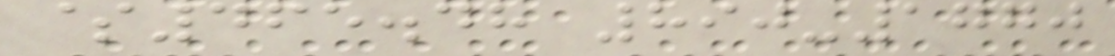$465.48 890-1770
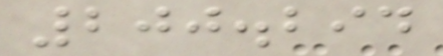200.294
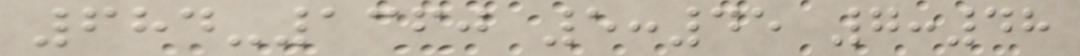684-1360 5:45 7:48
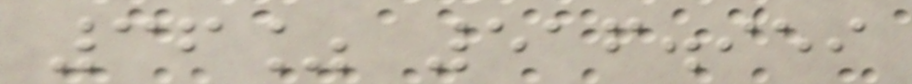36% 516.959
